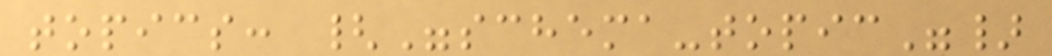topics: {"schema-topic"}
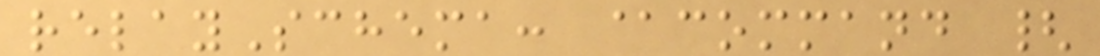relaySchema: @command {
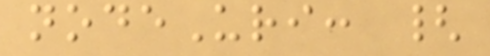nodeUri: {
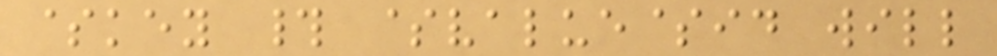$key # $value$id will
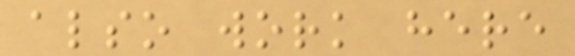also work here
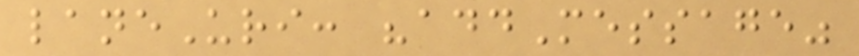laneUri: "addMessage"
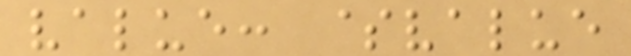value: $value
